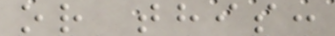or this:
